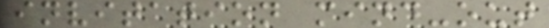invitation mind-out
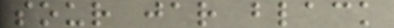sour jar black
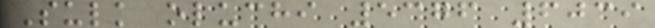Sulk oluchi 5376 6039
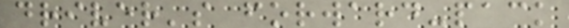driver's forward-pack
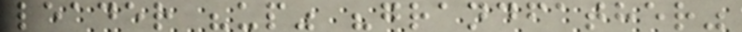leader "up" "grandfather"
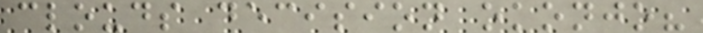clouds decision okonjo?
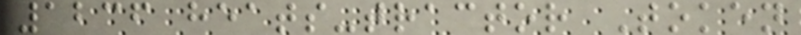1236 heats-tractor Token
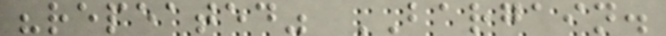"repeated" BARGAIN.
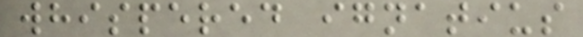whispered ignatius
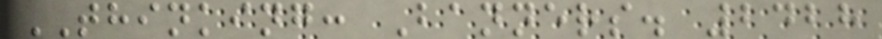THINKING: Banners. 2428
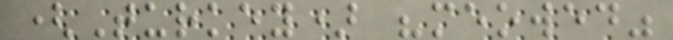(Turkey) "meowed"
